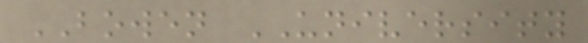BOWEN UNIVERSITY
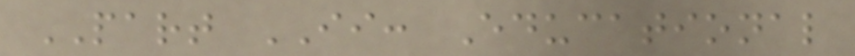PART II: Educational
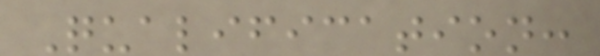Qualification:
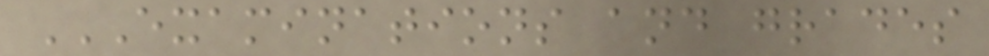EXAMINATIONS AND GRADES
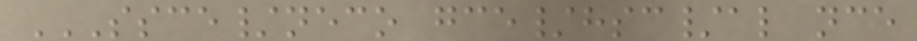SSCE/NECO GCE/HSC/AL NCE
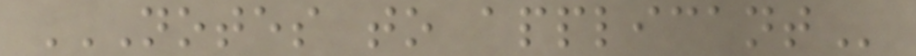NOTES TO APPLICANT
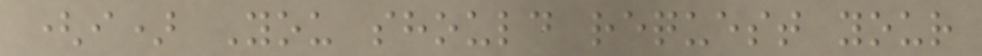(i) You should request your
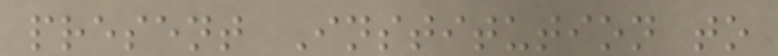present Institution to
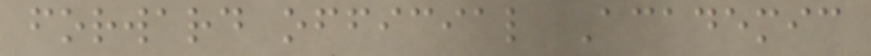forward official Academic
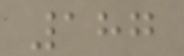187
